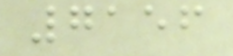7156
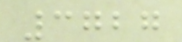3727
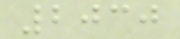2030
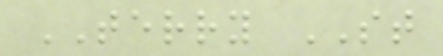TERRY ST
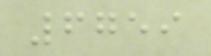6759
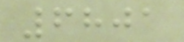6801
